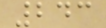243
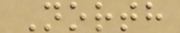North
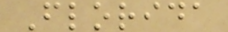Florida
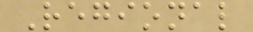Regional
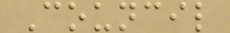Council
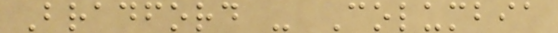Bradford - Columbia
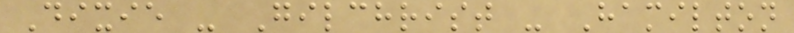Dixie - Gilchrist - Hamilton
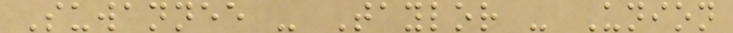Suwannee - Taylor - Union
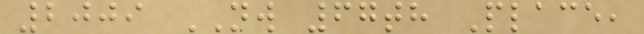2009 NW 67th Place,
